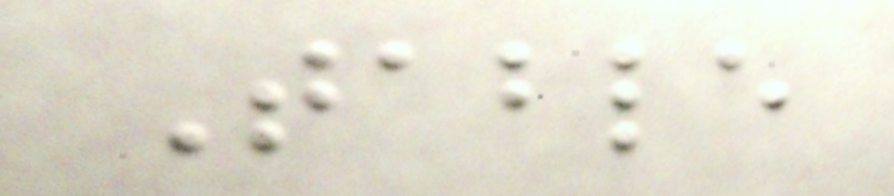Table
